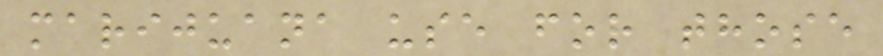marijuana use for those
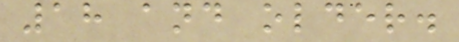18 and older.
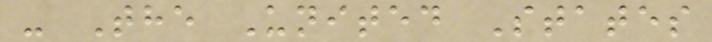- The United States
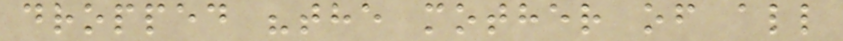dropped "the mother of all
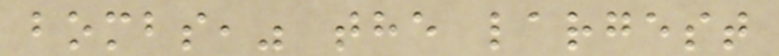bombs," the largest
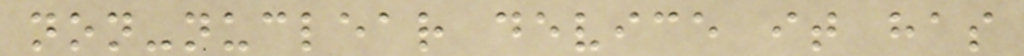non-nuclear device it has
